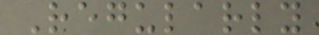Regularly
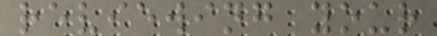reviewing your
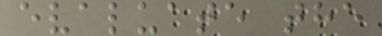evaluate the
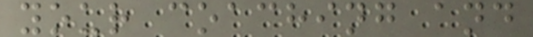your coaching and
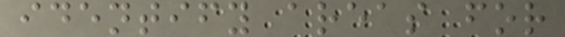identify areas for
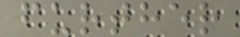further
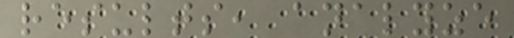results, analyze
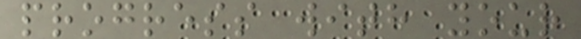progress with your
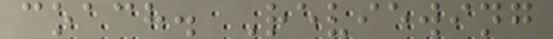coach. Reviewing
